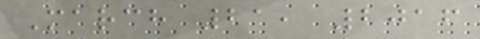March 21, 2016
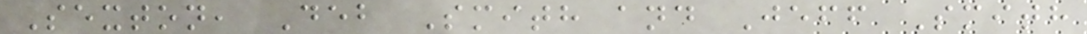Sexton, Deb Smith and Jeff Smith
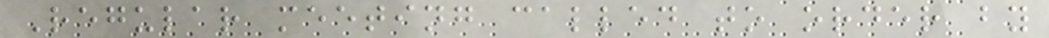Regular meeting called to order by
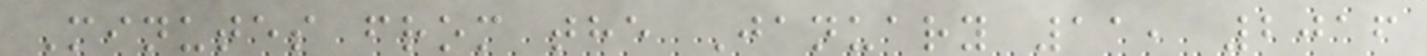Minutes from the January 11, 2016
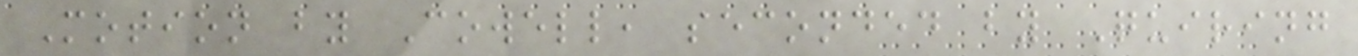Motion by Cowell, seconded by Quiring
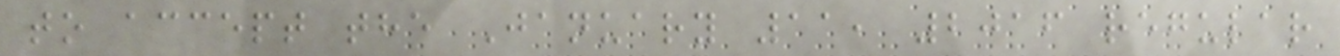to accept the January 11, 2016 regular
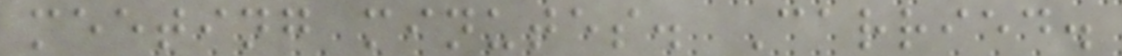meeting minutes. Carried.
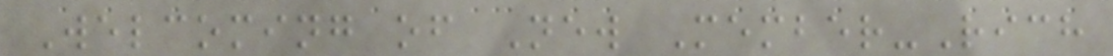Welcoming of New Member-Rich
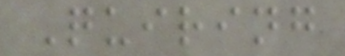Quiring
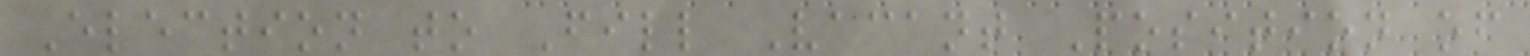Election to Fill Vacant Position of
